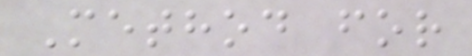Method for
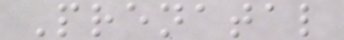Prenatal
